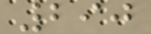290
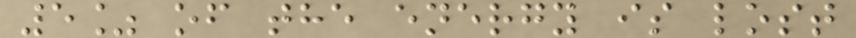5% of the energy is lost
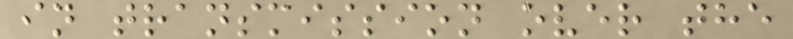in transmission over the
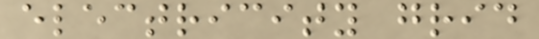electricity grid
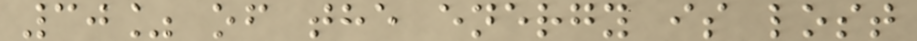30% of the energy is lost
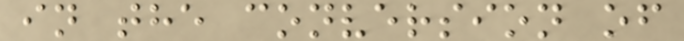in the conversion of
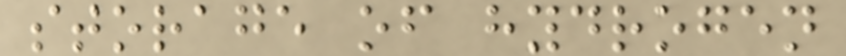storage of hydrogen
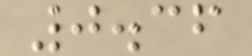0.36
